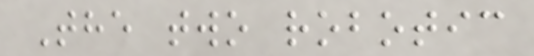The two robotic
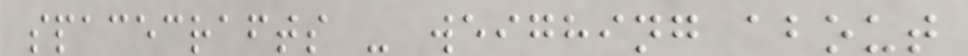spacecrafts - weighing about
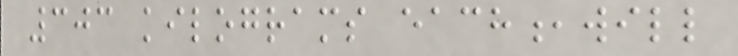303 kilograms each,will
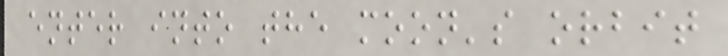enter into the moon's orbit
